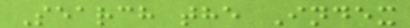Search the Index
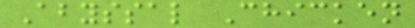Abyssal Chicken
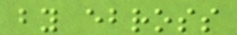by ebross
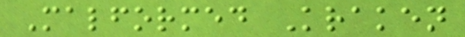Malformed Kraken
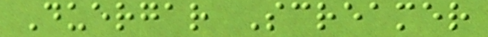Duergar Screamer
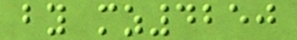by mz4250
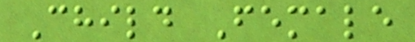Child Female
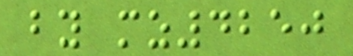by mz4250
